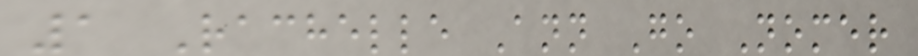1 Rachelle Ann Go Nomer
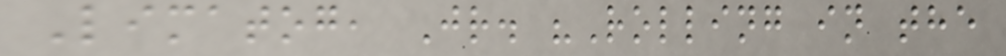Limatog, Jr. "Rolling in the
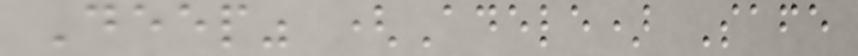Deep" (Adele) Safe
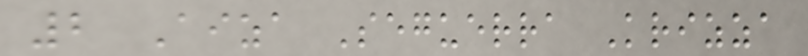2 Aiza Seguerra Krizza
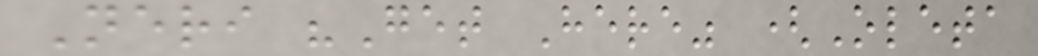Neri "Get Here" (Oleta
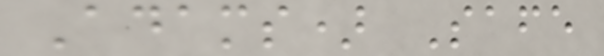Adams) Safe
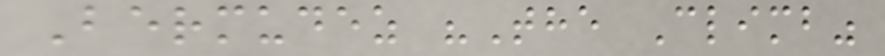Bermudez "The Climb"
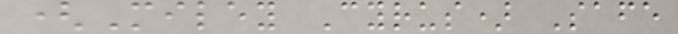(Miley Cyrus) Safe
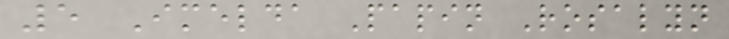5 Imelda Papin Rosalyn
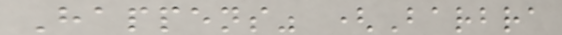Happens" (Barbra
